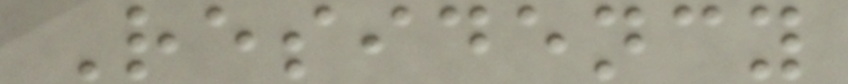Residency
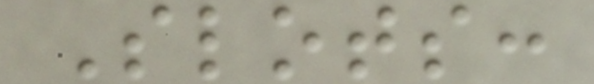Slots:
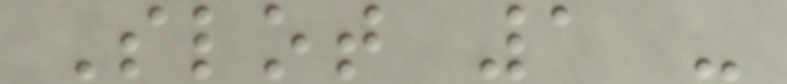Slot 1 -
